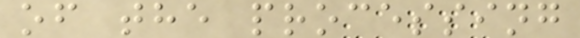of the processing
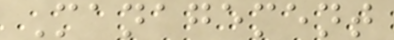Management
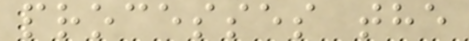processes the
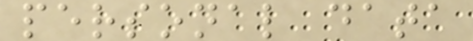personal data
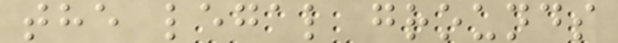the legal grounds
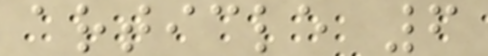article 6
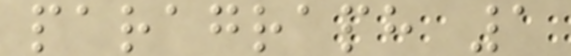paragraph 1
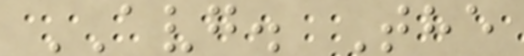AVG. The
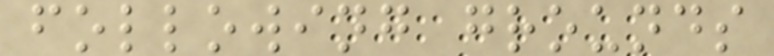following grounds
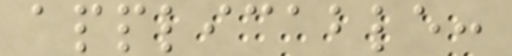applicable:
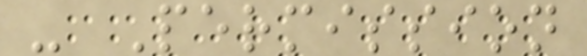- Permission
